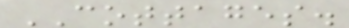COTTAGES.
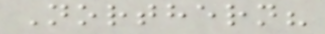Northern?
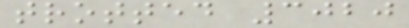trotted 3020
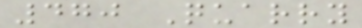470 Quarry
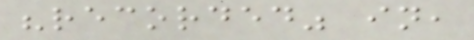"recorded" in,
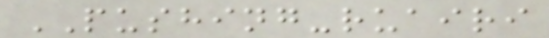PUSHING-ruairi
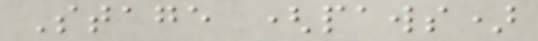Stage (paws)
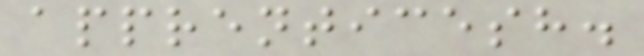apprenticesh.
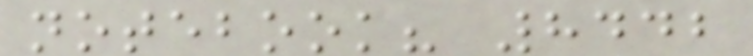notebook? 8442
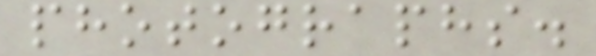photographs.
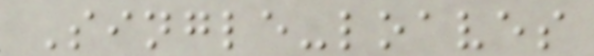Single-loaves
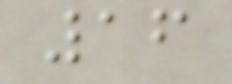16
